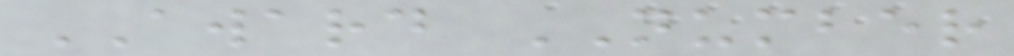AWARD NUMBER
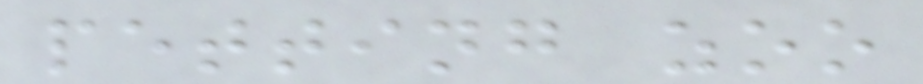petting zoo
